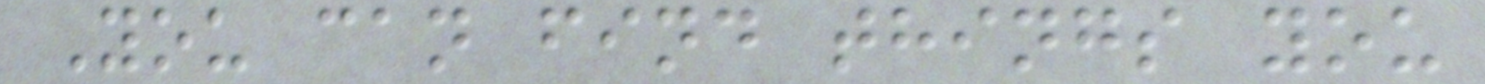You can find things you
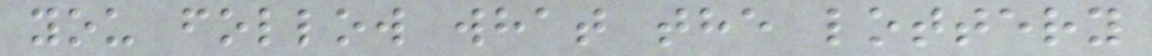you follow what the lottery
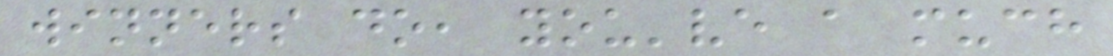winners do, you've a much
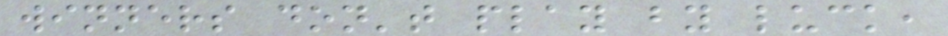winners don't play by luck,
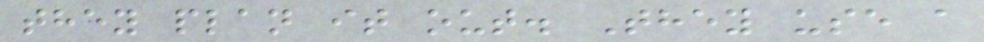they plan it out. They use a
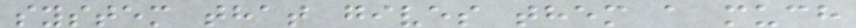system that gives them a much
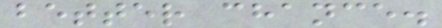better chance.
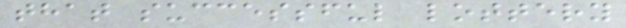that successful lottery
